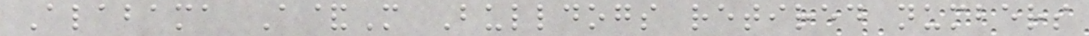Alabama A&M Bulldogs retired numbers
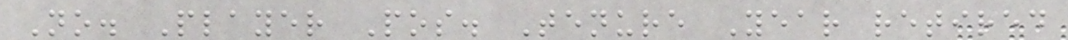No. Player Pos. Tenure Year retired
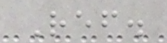Ref.
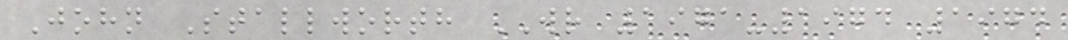John Stallworth WR 1971-1974 1974
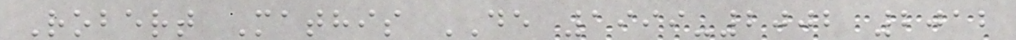Robert Mathis DE 1999-2002 2012
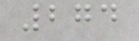274
